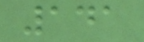141
